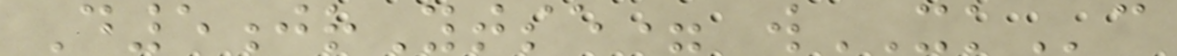D5jrYtse= wXKc
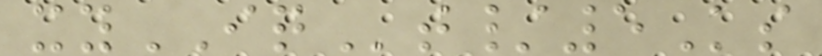xyIQt/5Ks
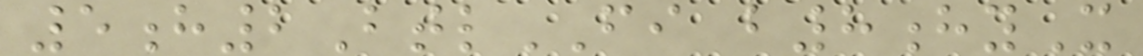5h2BtlFI b8hyX
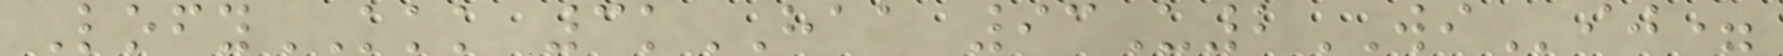LofyKKK 3kHAA 93U2WIij=
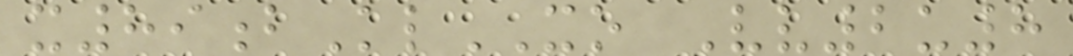x89bKlXO Vv2u8
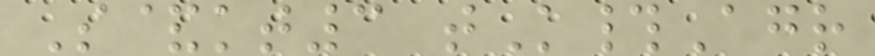S&kt3 tK#Agr
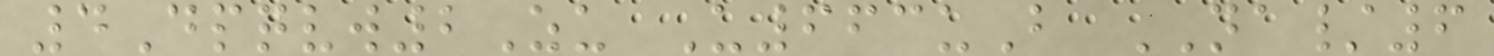4Dpqvw2Zu U663uB NA/6
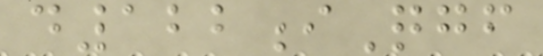d122iQgf
